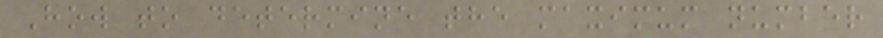How to determine the maximum number
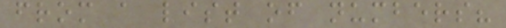from a list of numbers?
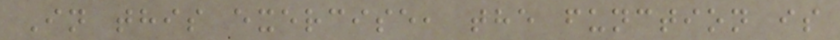In this exercise, the function is
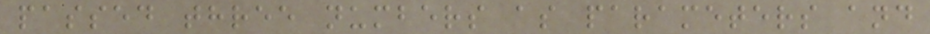passed three numbers as parameters and
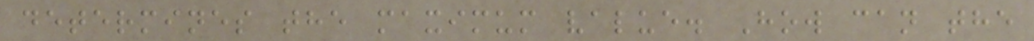determines the maximum value. How can the
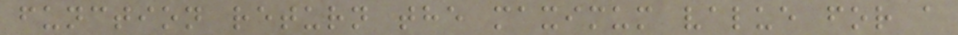function return the maximum value for a
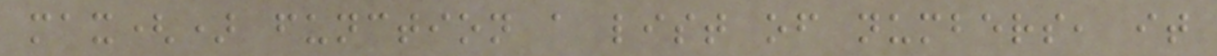max() function a list of numbers, it
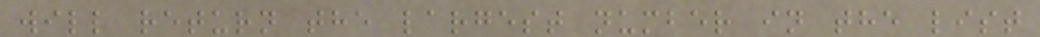will return the largest number in the list
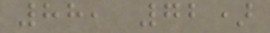88, 72)
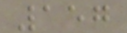157
